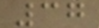37
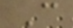C
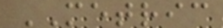METRIC
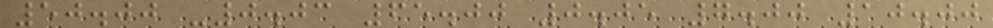50.00 -0.03 65.00 0.05 7.00 10.00
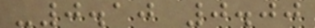-0.10 0.00
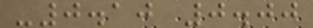-0.10 0.00
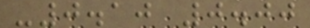-0.10 0.00
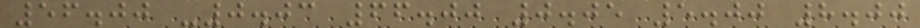56.00 -0.03 66.00 0.05 5.00 8.00
